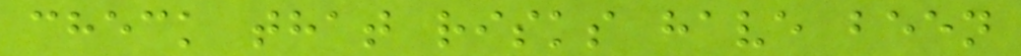check that risks have been
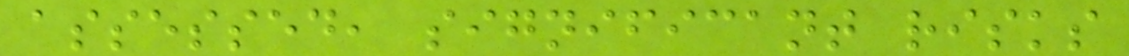assessed, significant risks
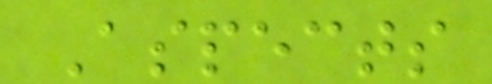Aspects
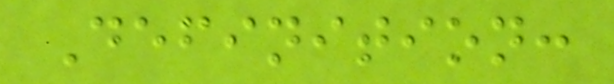Definition:
